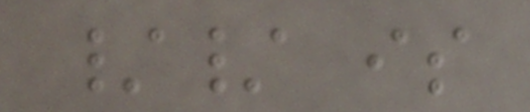// is
